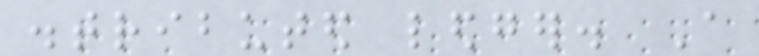distributed ledger. A
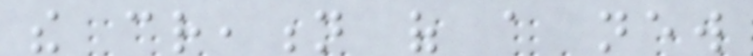the creation of a new
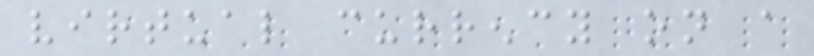virtual currency on a
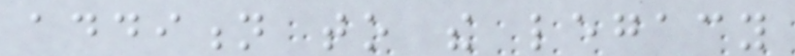addition to the legacy
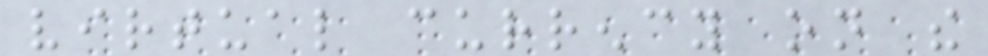virtual currency on the
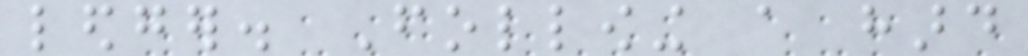ledger. Following a hard
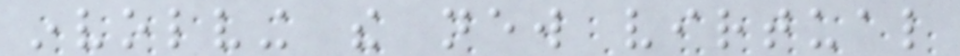involving the new virtual
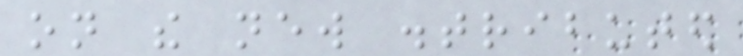on the new distributed
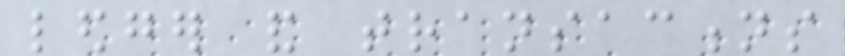ledger and transactions
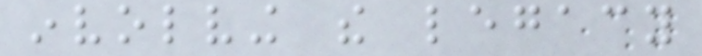involving the legacy
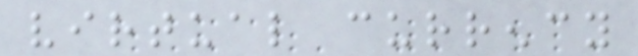virtual currency
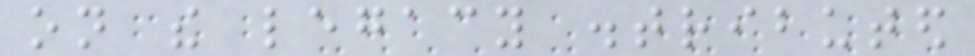on the legacy distributed
